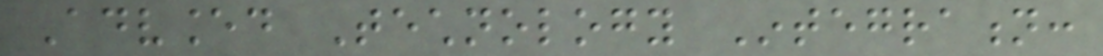Advanced Technology Integration:
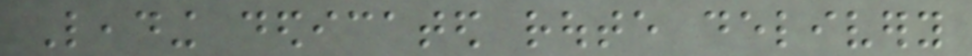Leading dedicated route delivery
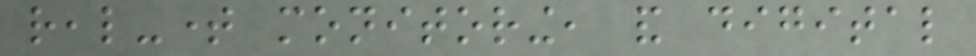real-time monitoring, and digital
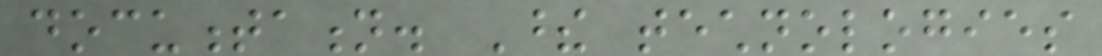documentation. These technologies
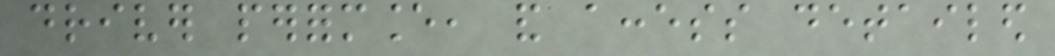driver performance, and access detailed
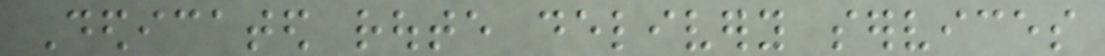Dedicated route delivery services
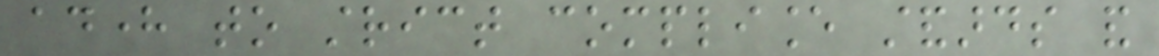adhere to strict compliance standards and
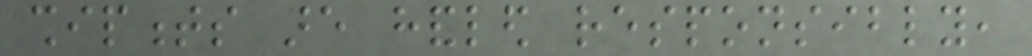shipments are handled responsibly,
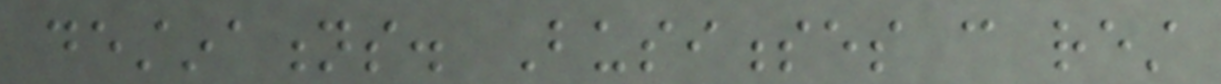destinations. Businesses can rest
